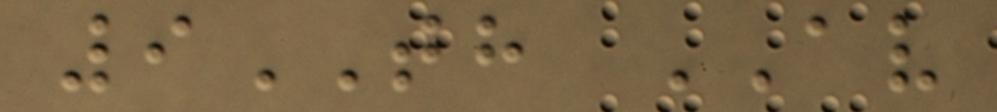9TH AV
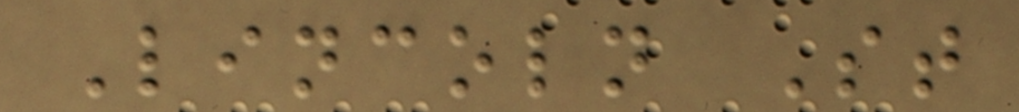Lincoln St
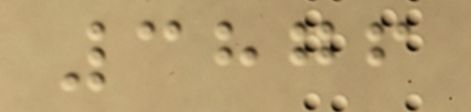3876
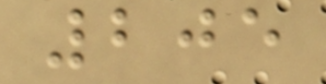205
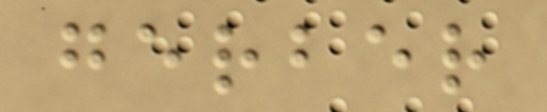gerber
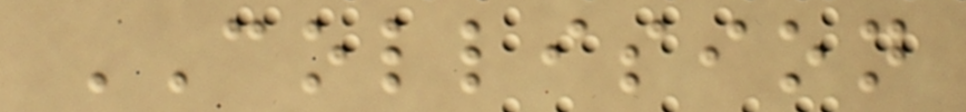COLLISION
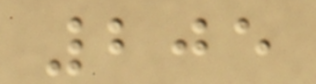205
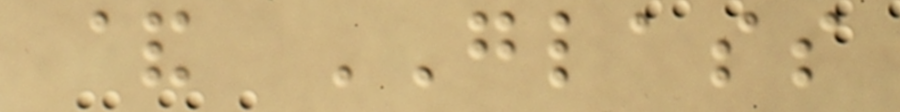& GLASS
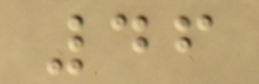46
